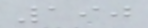190
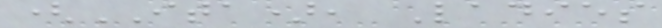(ITA), Ladies
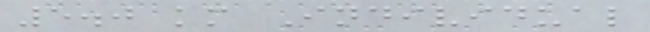5.0 km Individual
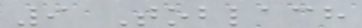9 Toblach
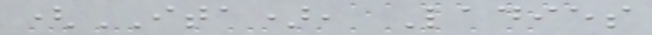(ITA), Ladies
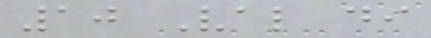10 Val di
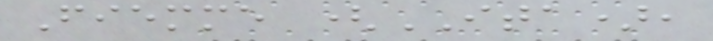Fiemme (ITA),
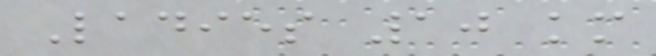Ladies 10 km
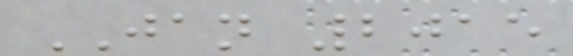JAN 2015
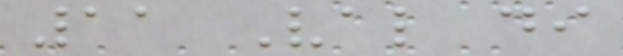11 Val di
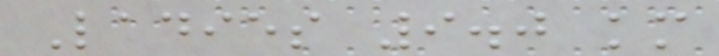Ladies 9.0 km
